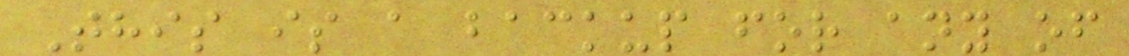This is a backup for any of
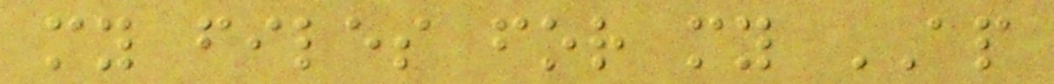my files for my AP
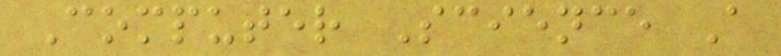Computer Science A
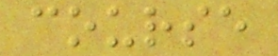course
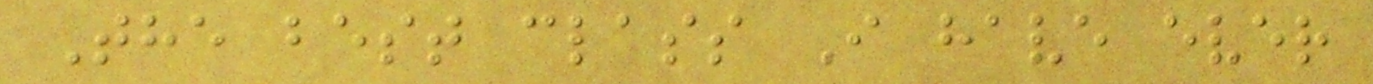The best class I have ever
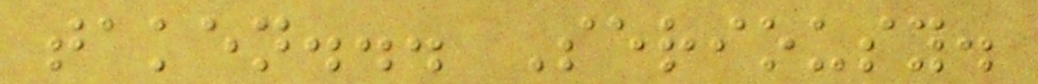taken... Seriousy.
